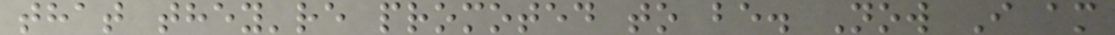that they're promoted to be. Now I am
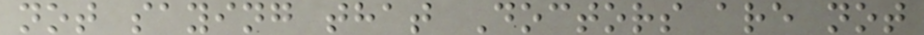not saying that Doctors are not
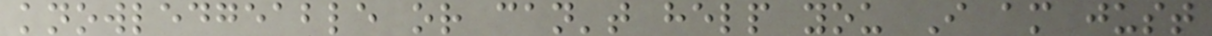knowledgeable or can't help you I am just
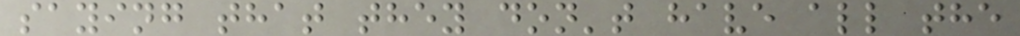saying that they don't have all the
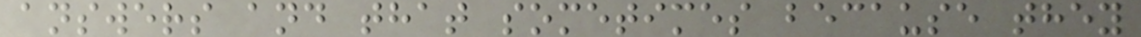answers and that sometimes because they
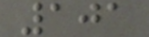101
